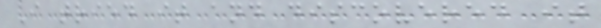I tried it and discovered it
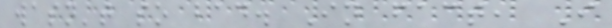wasn't so bad. In fact, I
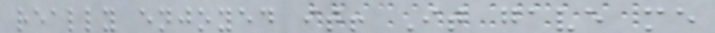really enjoyed it! It gave me
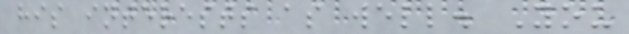his interests as well. You
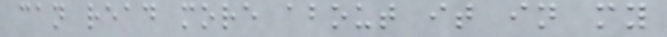can read more about it in my
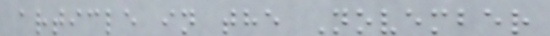article in the November
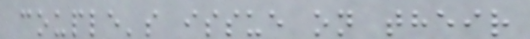couple's issue on their
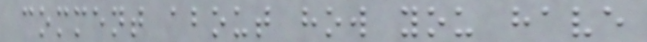comment about how you have
